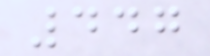447
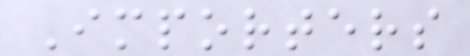Importers
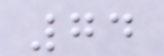74
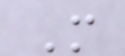M
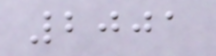2001
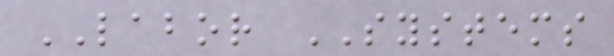LABOR SYSTEMS
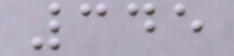345
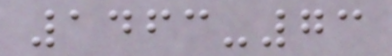1463-73
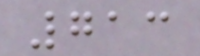713
